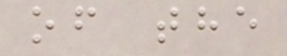of the
